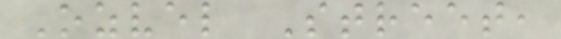Ozvel Street,
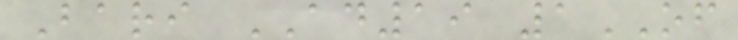Bari AD19 1OF
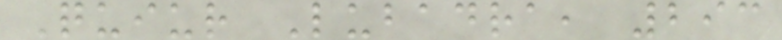Quiur Lubadra, 293
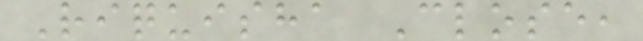Riquisha Close,
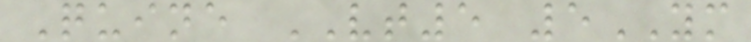Quine VT5 5YM
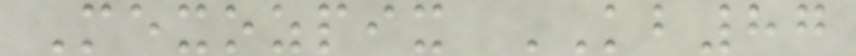Mexozpix KB87
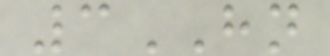3HN
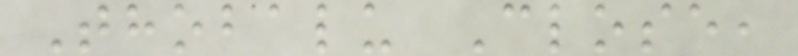Thobalu Close,
